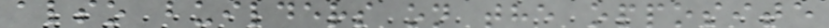also builders on the opposite
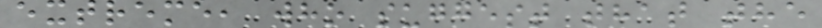extreme, who suggest that the
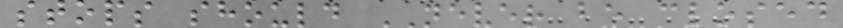stops should NEVER be closed
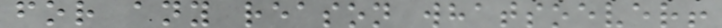for any reason whatsoever!
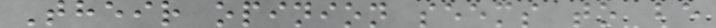Their opinion seems to be
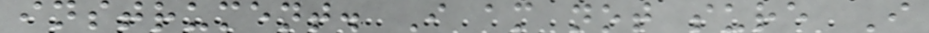instrument. I am not sure I
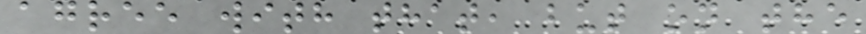agree with that, but on the
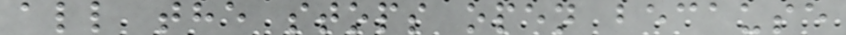all the stops open because
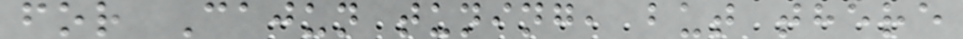for Cajun tuning, but there
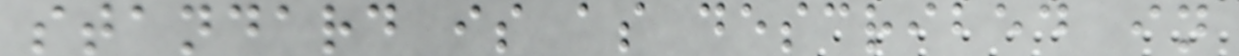standard is as described in
